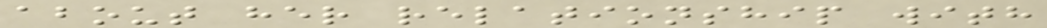about her relationship with
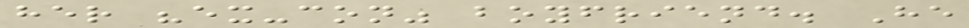her "ex-con" boyfriend. He
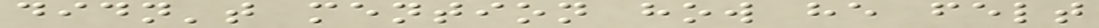didn't mention how he felt
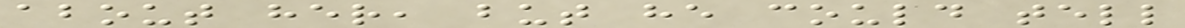about her, but he could tell
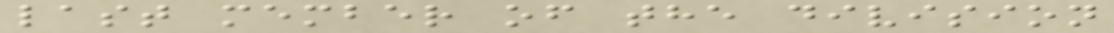last member of the division
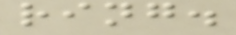ring.
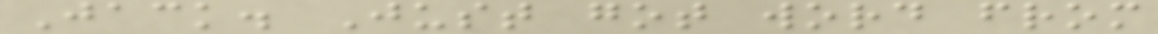Jack. Just got word from
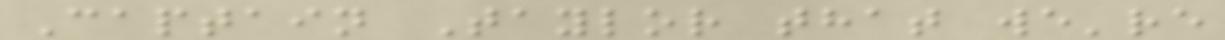Captain Taylor that we're
